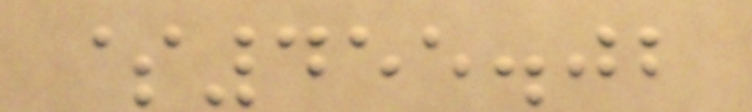$455.02
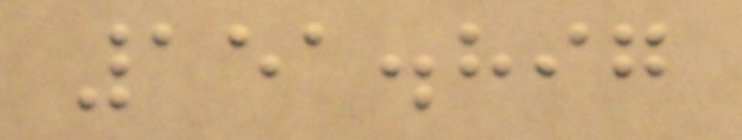151.897
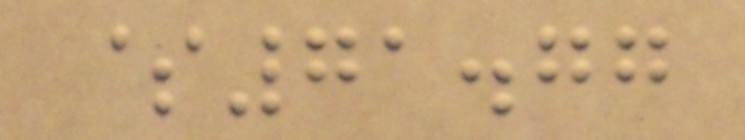$71.77
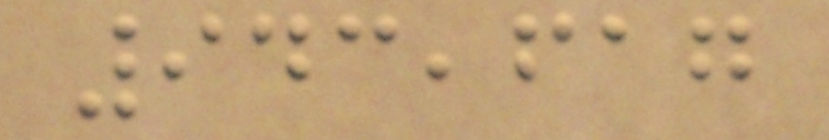943,617
